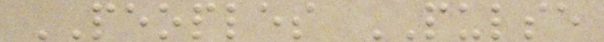PEOPLES PULSE
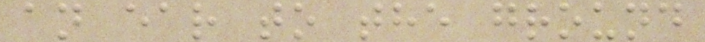an ear to the ground
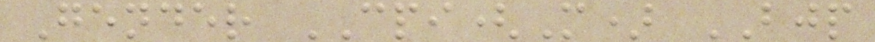Gender CPI(M) BJP
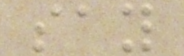say
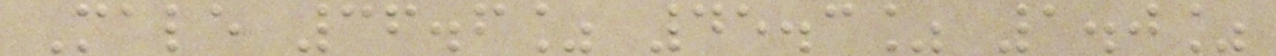Male 36.6% 45.3% 1.0%
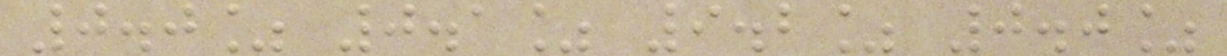0.0% 0.1% 9.2% 0.0%
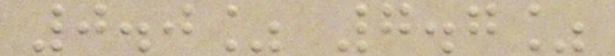0.0% 7.7%
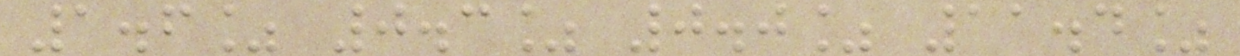1.6% 0.3% 0.0% 11.4%
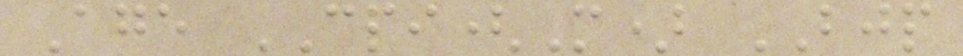Age CPI(M) BJP
